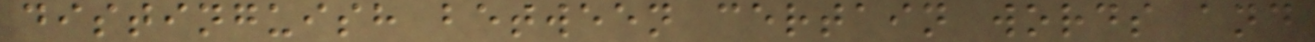distinguish between certain words and
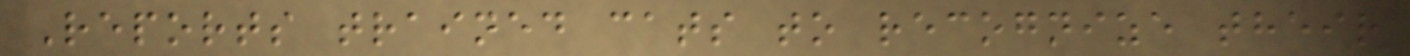Reports trained cats to recognize their
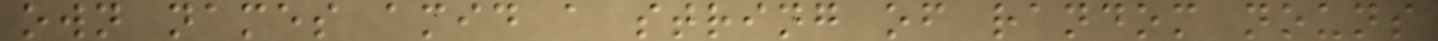own names amid a string of random nouns
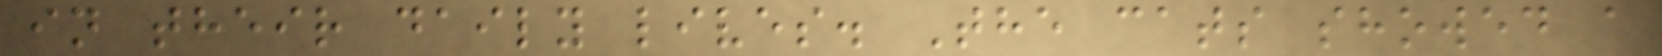in their daily lives. The cats showed a
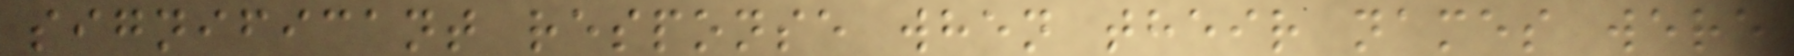significant response when their names were
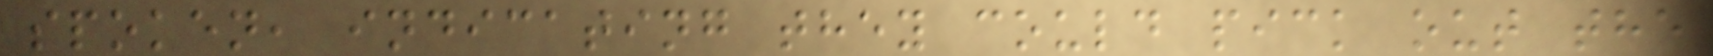spoken, indicating they could pick out the
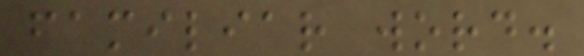familiar word.
